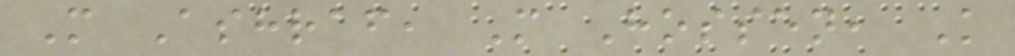M Ashraf, M Hossen, K
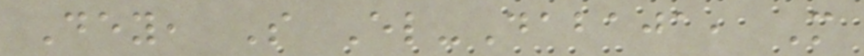Dey, S El-Dabaja, M
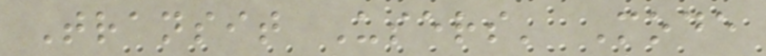Transit Users' Mode
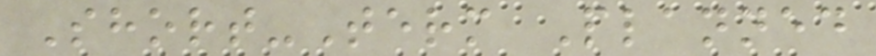Short-Term Planned
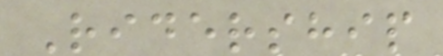Ridership
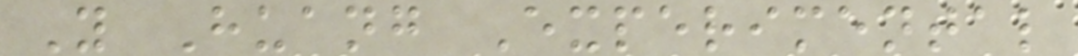Y Huang Experimental
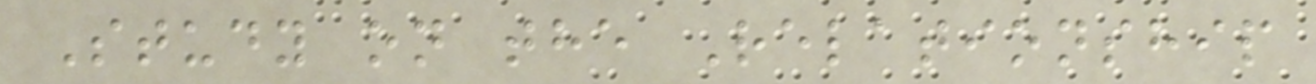Study on the Relationship
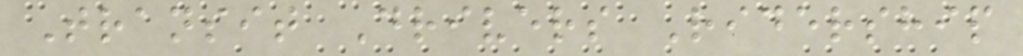Transit Drivers Ridership
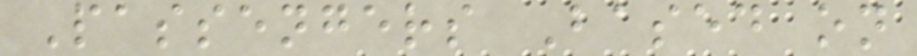Passengers Based on
